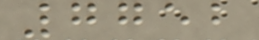7752
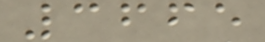3665
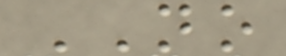NO
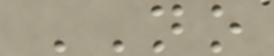NO
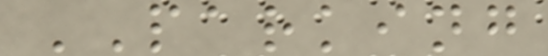PARKING
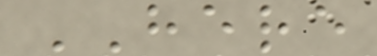HERE
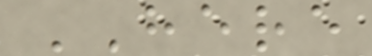HERE
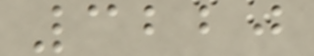3220
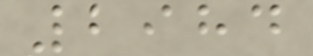2984
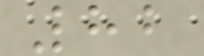82
